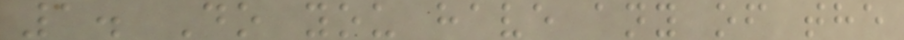1. Do you have any of the
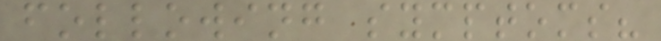following symptoms?
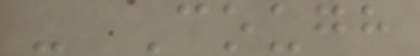- Cough
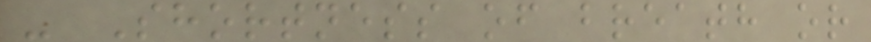- Shortness of breath or
